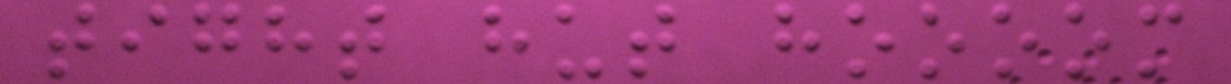tight hut hoooom
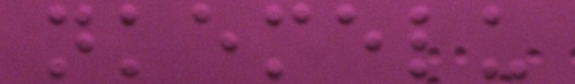nkemelu
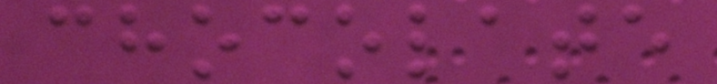chocolate
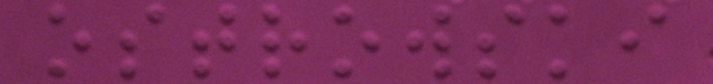ostrowski
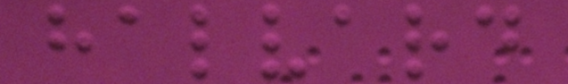halvard
